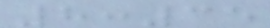8:35
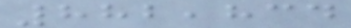882,834
